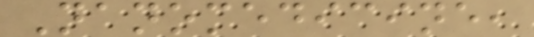Nanomedicine,
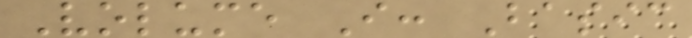Volume I: Basic
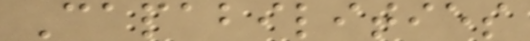Capabilities
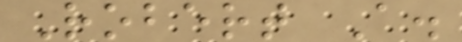Robert A.
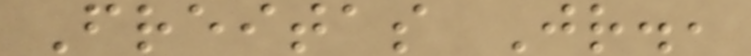Freitas Jr.,
